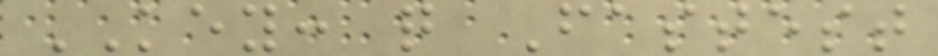KEY: q Fastest
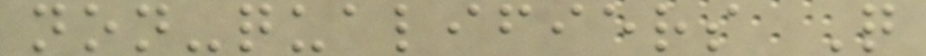non-qualifiers Q
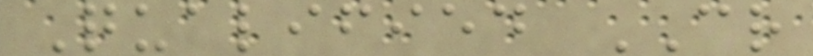Qualified CR
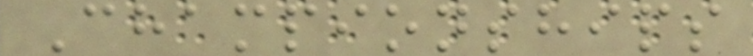Championships
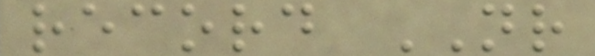record NR
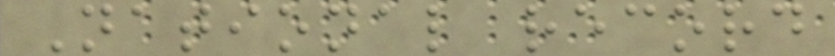National record
